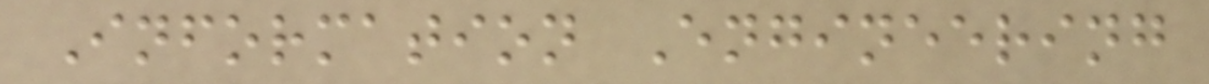Information Engineering
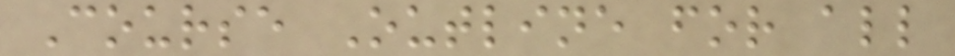Course Outline for all
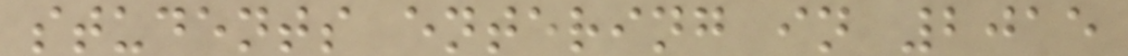students entering in 2015
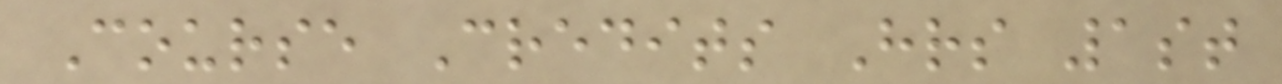Course Credits Hrs 1st
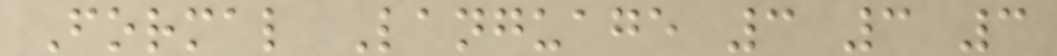Formal Language 3 3 3
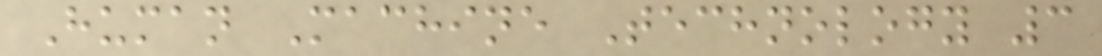Human Machine Technology 3
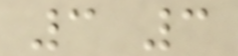3 3
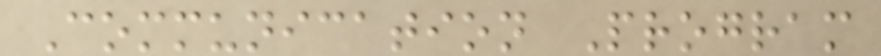Communication Program
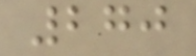270
